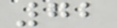72
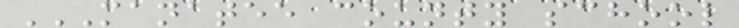MANATEE COUNTY SCHOOL
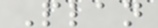Plan
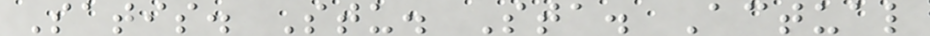Satis. Stu. Sta. Actual
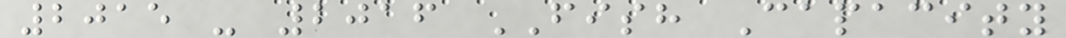2015 - 2016 FISH Capacity
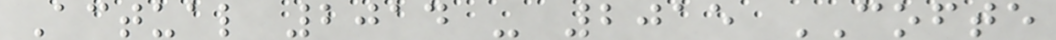Actual 2014 - 2015 COFTE
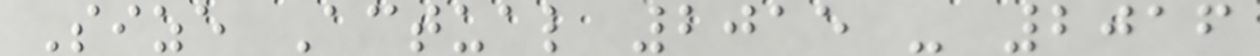Size Actual 2015 - 2016
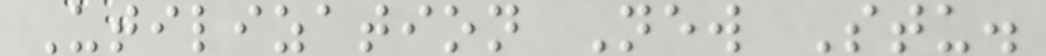Utilization New Stu.
